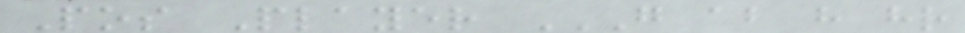Pos Player G AB H HR
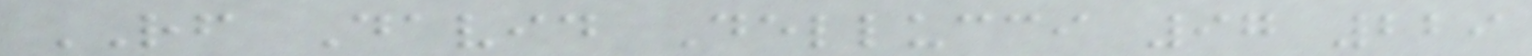RF David Dellucci 97 229
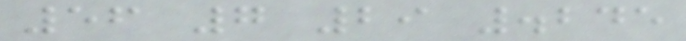56 7 29 .245
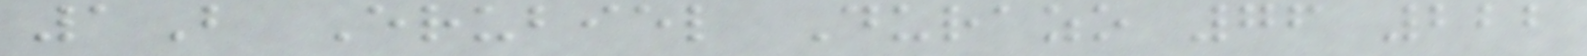1B Erubiel Durazo 76 222
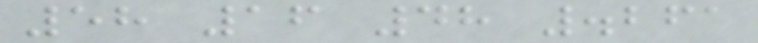58 16 48 .261
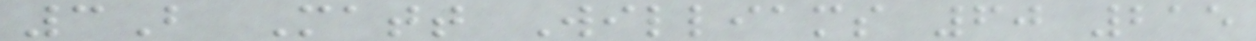3B Matt Williams 60 215
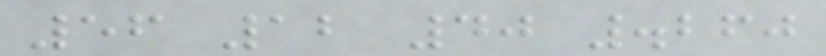56 12 40 .260
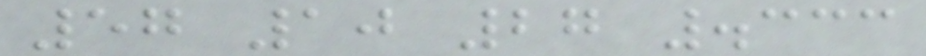57 10 27 .333
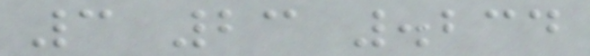3 23 .234
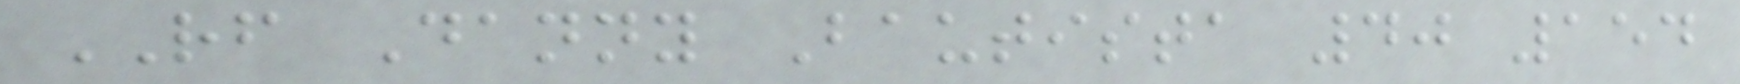RF Danny Bautista 40 154
